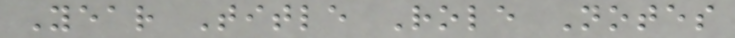Year Title Role Notes
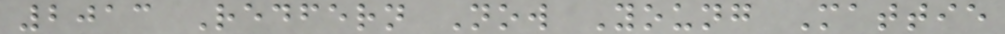2013 Redfern Now Young Mattie
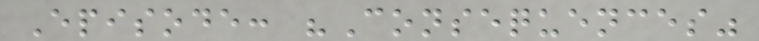Episode: "Consequences"
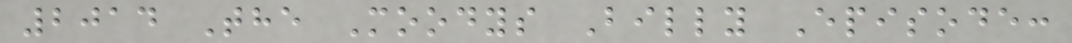2014 The Moodys Billy Episode:
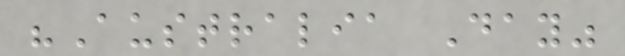"Australia Day"
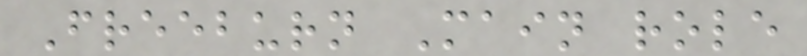Freeburn Main role
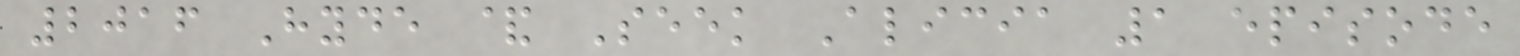2016 Hyde & Seek Alicia 1 episode
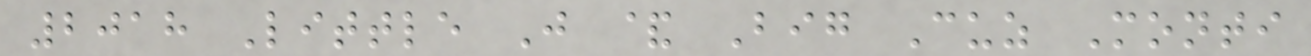2018 Little J & Big Cuz Monti
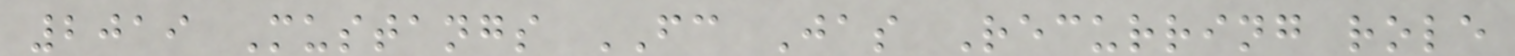2019 Mustangs FC Jas Recurring role
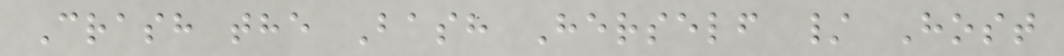Crash the Bash Herself / Host
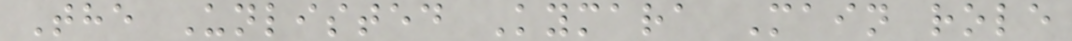The Unlisted Kymara Main role
